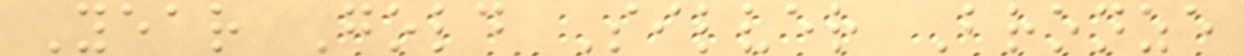Year Gold Silver Bronze
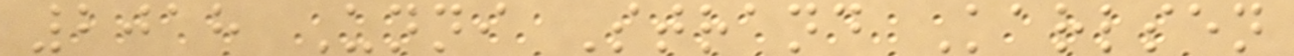2018 Unni Strand Karlsen
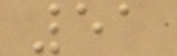51
